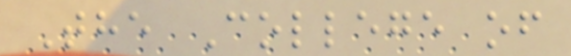The College of
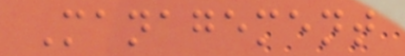Management
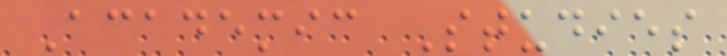Academic Studies
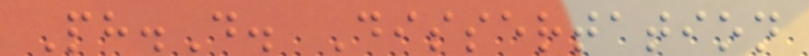Ph.D. Dissertation
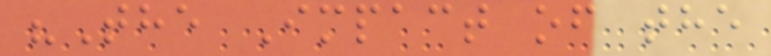"The Impact of the
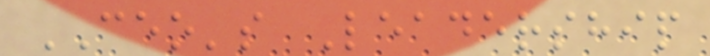CEO's Leadership
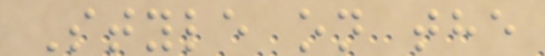Style on the
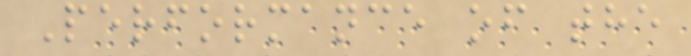Performance of the
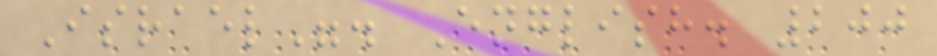Israel". English. 200
